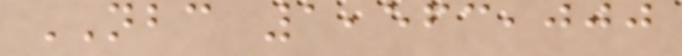NBC 1,563,000
